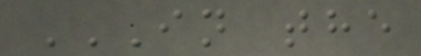IN THE
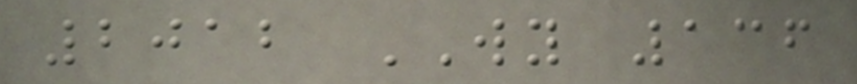2012 WY 136
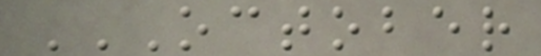OCTOBER
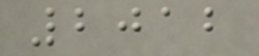2012
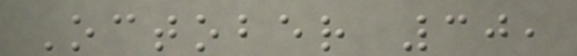October 30,
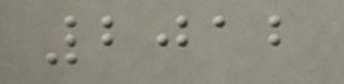2012
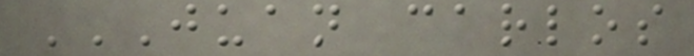JUAN CARLOS
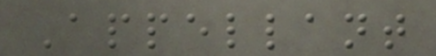Appellant
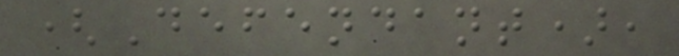(Defendant),
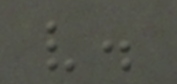v.
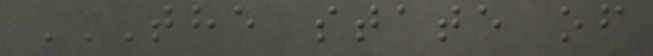THE STATE OF
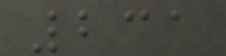231
